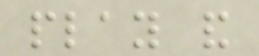play and
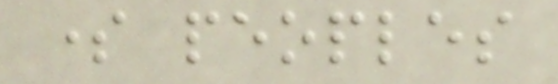some peoples
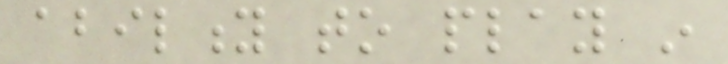ability to play in
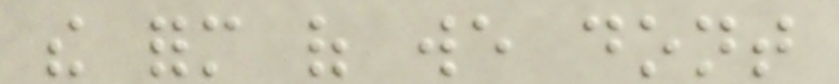the form of we dont
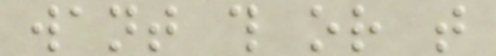want this or that
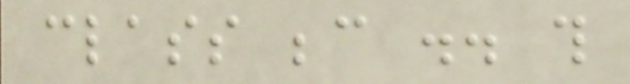class because .. this
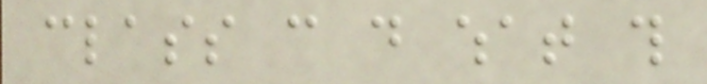class can do what this
